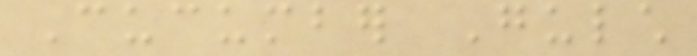Cucumber Gulch
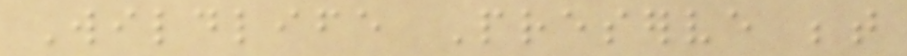Wildlife Preserve between
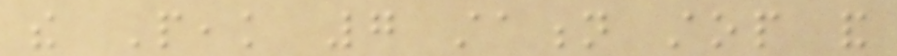the Peak 7 station stop and
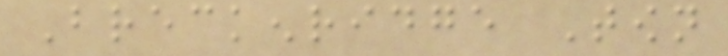Breckenridge Town
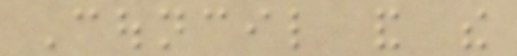Council and the
